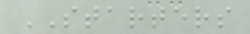STARTERS
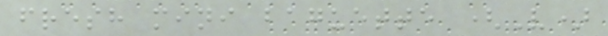fresh mini baguette (V)
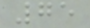75
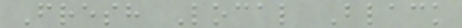Fresh Local Black
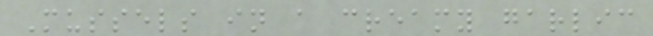Mussels in a creamy garlic
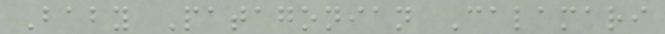Baby Patagonian Calamari
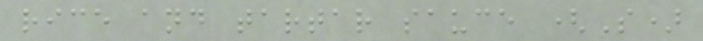rice and tartar sauce (S)
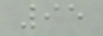95
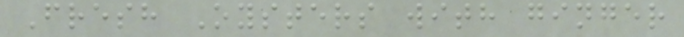Fresh Oysters with ginger
